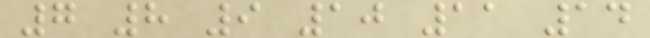7 8 9 10 11 14
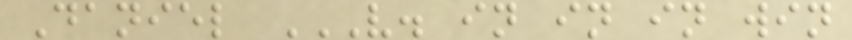Daniel V. IN IN IN WIN
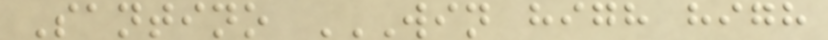Santino WIN HIGH HIGH
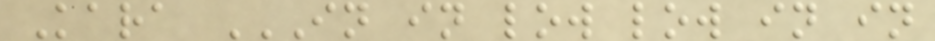Kara IN IN LOW LOW IN IN
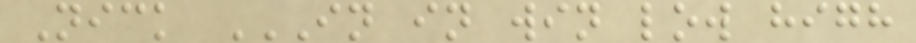Nick IN IN WIN LOW HIGH
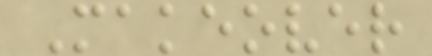Makeover
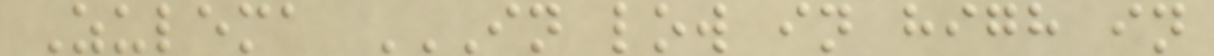Zulema IN LOW IN HIGH IN
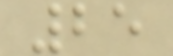25
